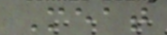Meat
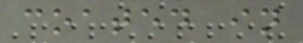coated in
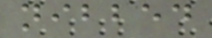nibbed
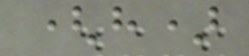(h)
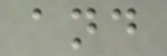and
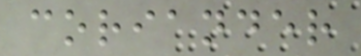coriander
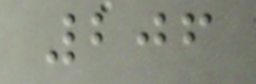206
